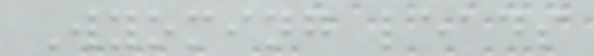Wyoming leads
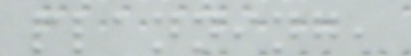planning,
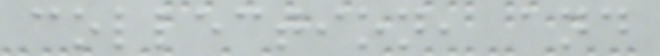collection, and
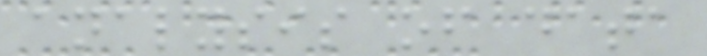analysis of data
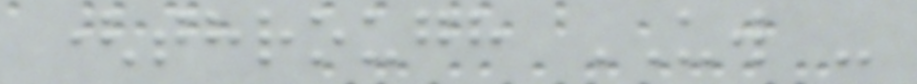(through UW -
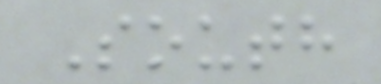South
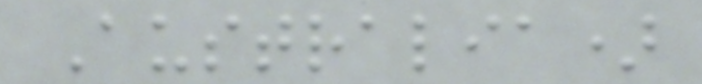Australia)
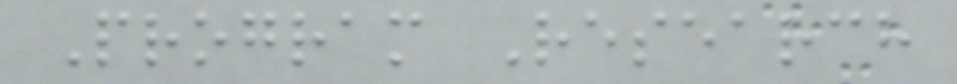Program Research
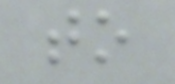to
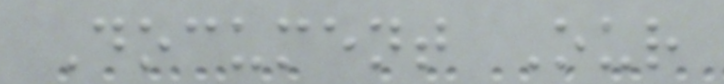Document Our
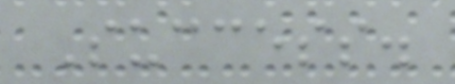Success.
